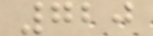720
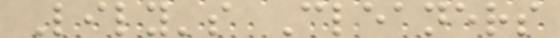Lily's Cleaners
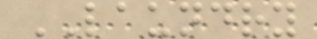LAUNDRY
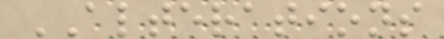ALTERATIONS
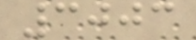3003
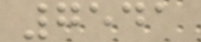7541
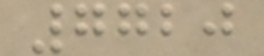7720
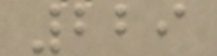229
